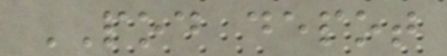POD depot
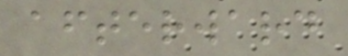afterward
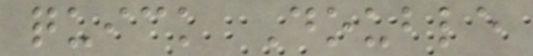quick Double
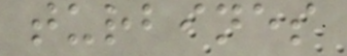turbines
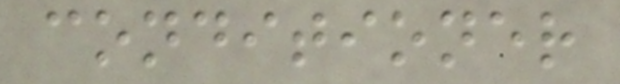conditioner
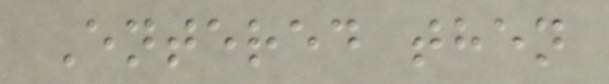Entered then
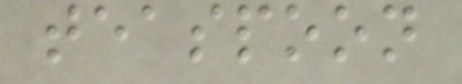teaspoon
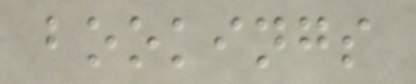bookings
